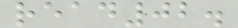read02.
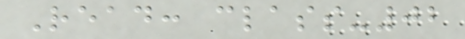Read: class-02
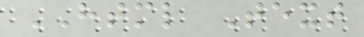HTML Text
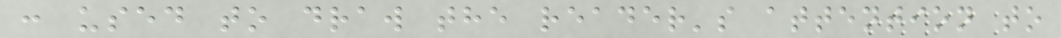: used to draw the reader's attention to
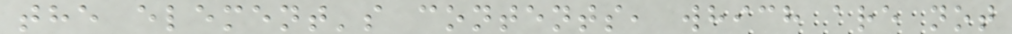the element's contents, which are not
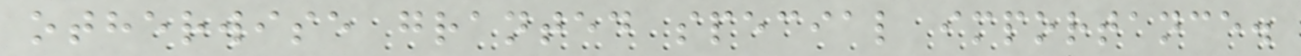otherwise granted special importance.
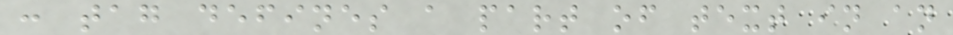: tag defines a part of text in an
